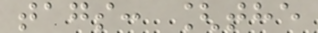tags: [the
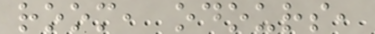room, odours,
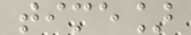time]
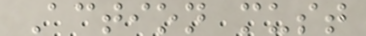Action must
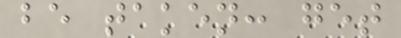be taken: get
